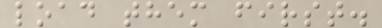load them first.
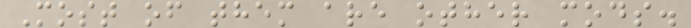Most of them are other mods.
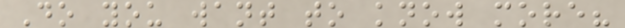Do you want to know more?
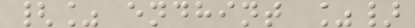{% endhint %}
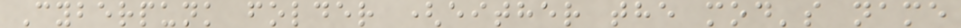Cyberpunk folder (either the mod's name
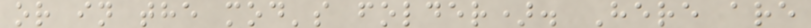or in the mod's folder). Here are
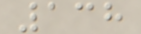138
